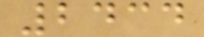2434
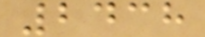2438
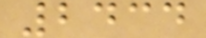2434
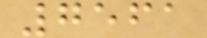7561
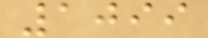1099
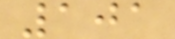101
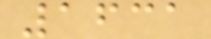1631
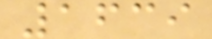1639
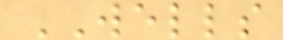WELLS
